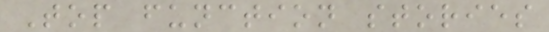Top function stories
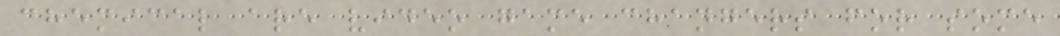chemical are video game changers for some
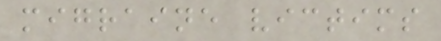migraine victims
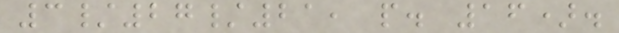3/27/21, p. 16).
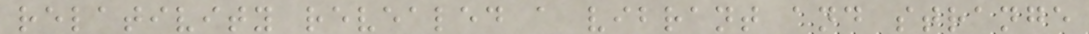relativity revealed a vibrant and strange
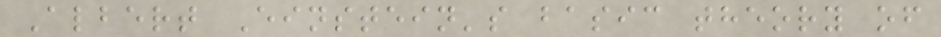Albert Einstein's basic theory of
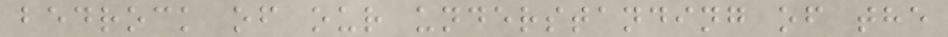bedrock of our understanding of the
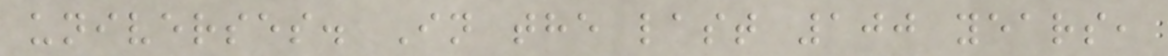universes. In the last 100 years,
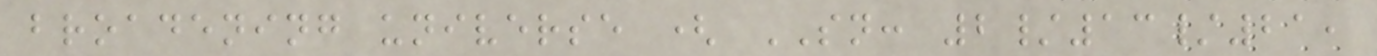broadening universe ( SN: 2/13/21,
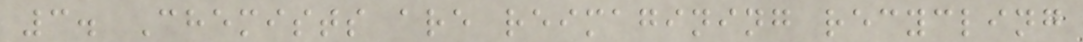3. Chemists are reimagining recycling
